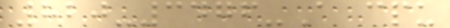820-3476-A cpu
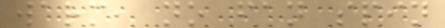warm, no fan spin
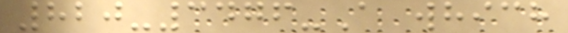820-3476-A which
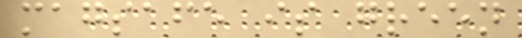magsafe is green
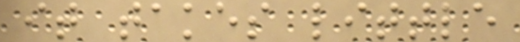it takes little
